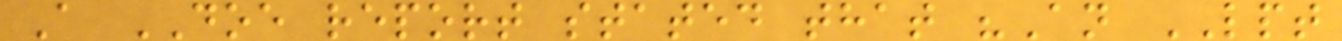A DOE report stated that "An LPT
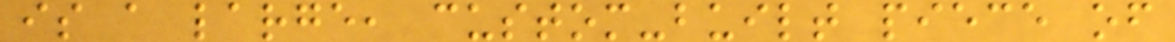is a large, custom-built piece of
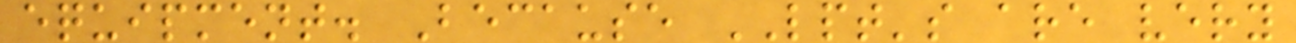equipment. Because LPT's are very
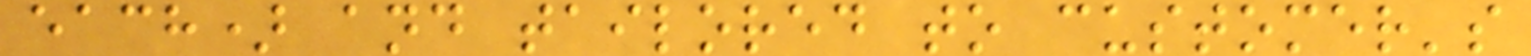each) and tailored to customer's
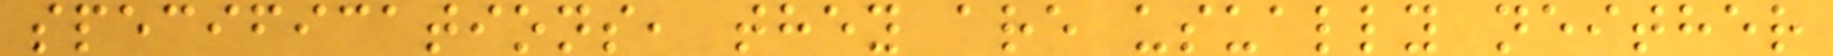specifications, they are usually neither
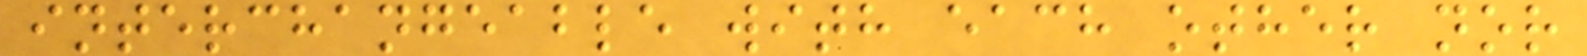interchangeable with each other nor
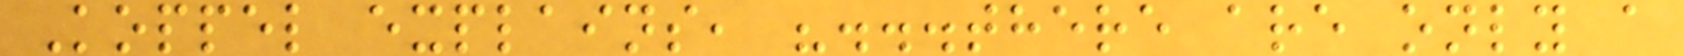Koppel explains, "...there are only a
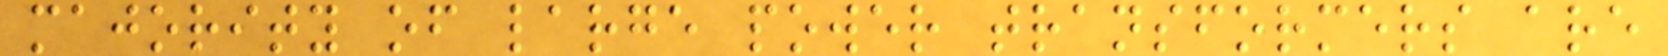majority of large power transformers are
